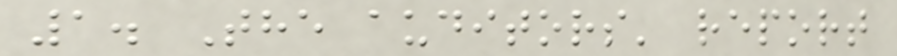1. The auditors' report
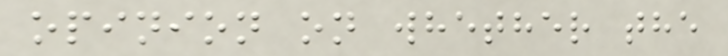opinion on whether the
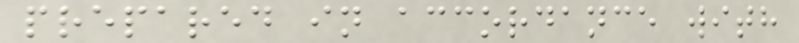prepared in accordance with
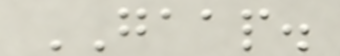GAAP.
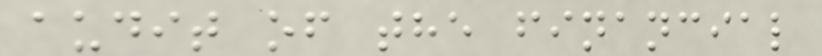audit of the financial
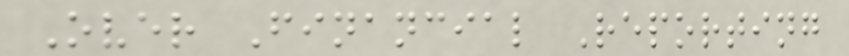Over Financial Reporting
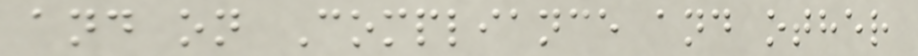and on Compliance and other
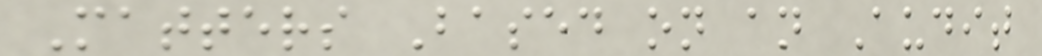Matters Based on an Audit
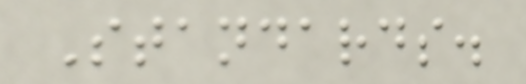Standards.
